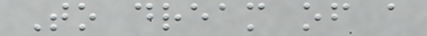To dream of a
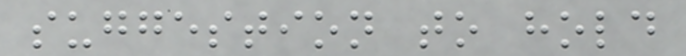suggestion to hold
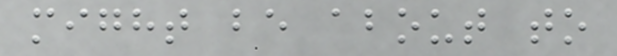might be about to
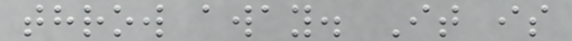throw away. It is
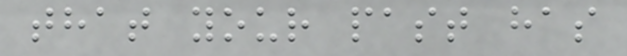that your past has
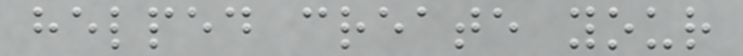helped create your
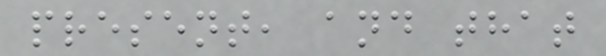present, and that
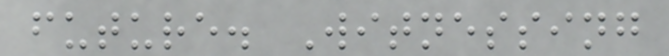future. Witnessing
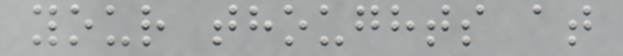your thoughts at
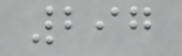297
